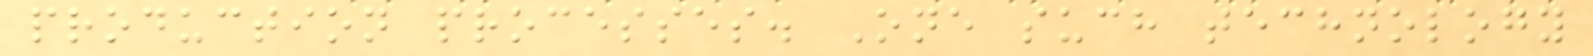production processes. One such technology
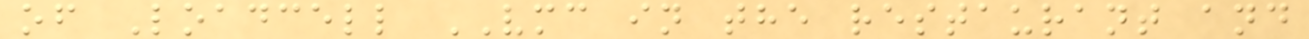of Loadcell VMC in the restaurant and
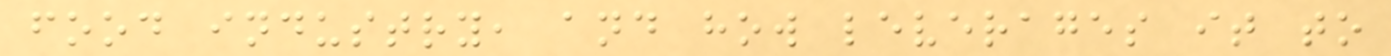food industry, and how leverages it to
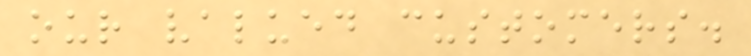our valued customers.
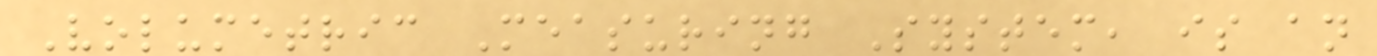Volumetric Measuring System, is an
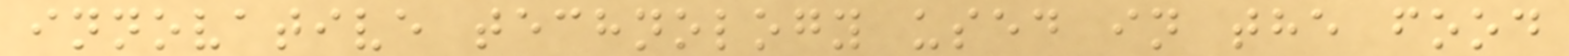innovative technology used in the food
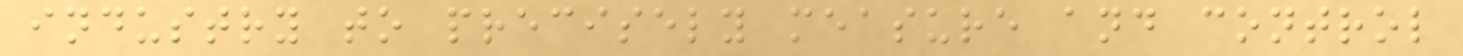industry to precisely measure and control
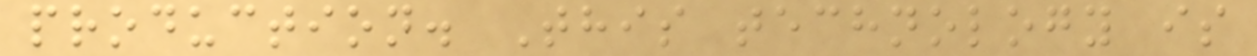production. This technology is
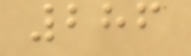286
